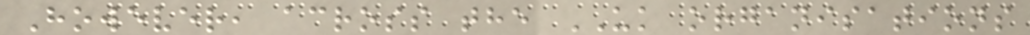However, across the UK organisations
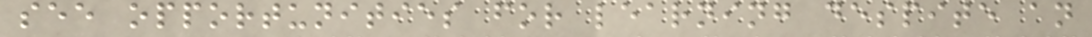see opportunities for learning despite an
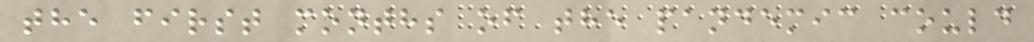the first months of the pandemic could
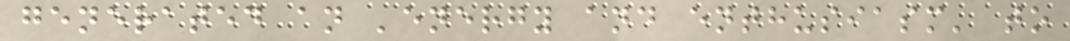generated an 'energy and enthusiasm' to
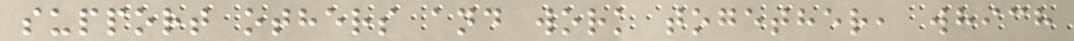support others and work together, which
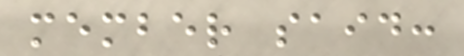member said:
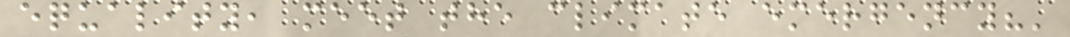equality, meet the climate emergency?'
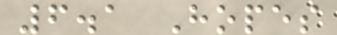6.1 Hopes
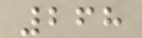268
